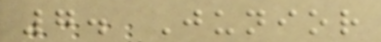7. Junior
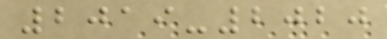2019-2020
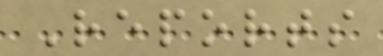Reports
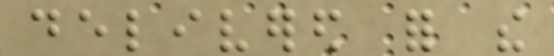delivered for the
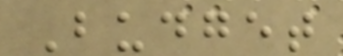Budget
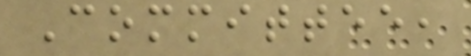Committee,
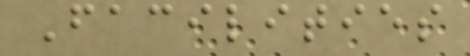Facilities
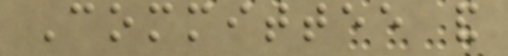Committee and
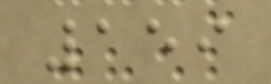159
